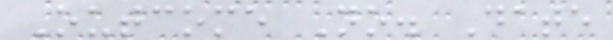Outcome No. Date
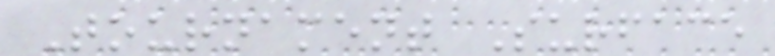Tournament Surface
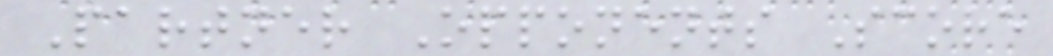Partner Opponents Score
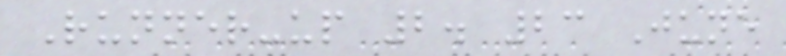Runner-up 2. 23 June
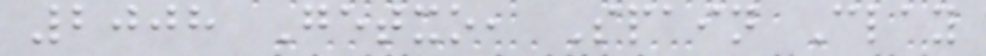2008 Getxo, Spain Clay
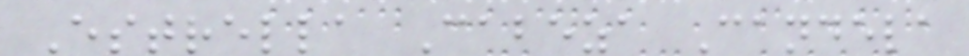Estrella Cabeza Candela
